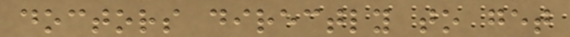doctors directly to get
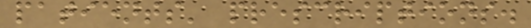patients' prescriptions.
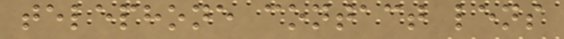telephone contact lens
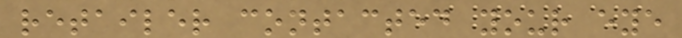retailer contacted your eye
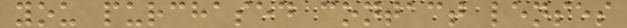you purchased contact lenses
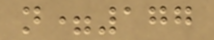n=177
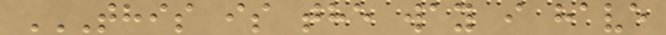THIS IS THE WAY I HAVE
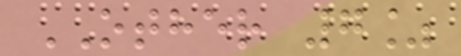OTHER 7%
